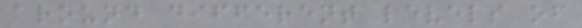around different levels of
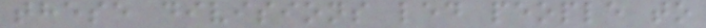these divisions led people to
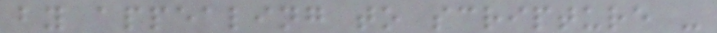by appealing to scripture -
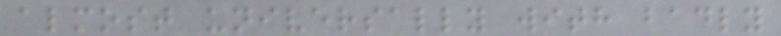almost universally with badly
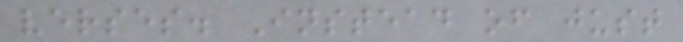verses. Instead of just
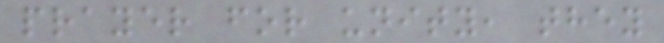prayer for unity, they
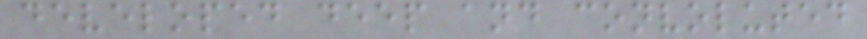developed deep and convoluted
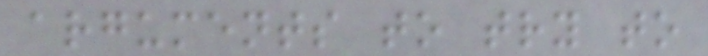arguments to try to
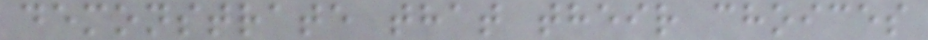demonstrate that their choices
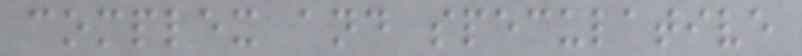complex and speculative
